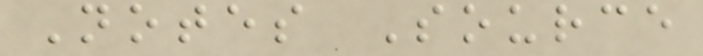Notes Source
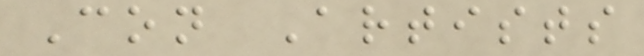Con Artists
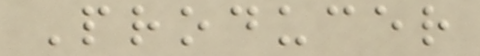Producer
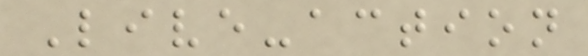Live-action
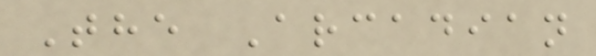The Arcadian
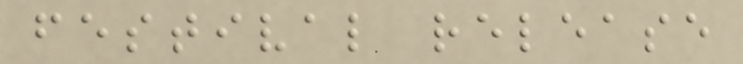festival release
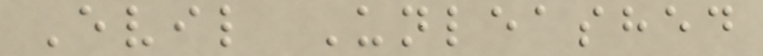Evil Unleashed
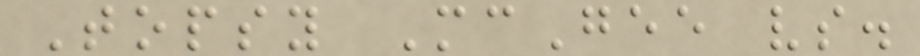Topsy McGee vs.
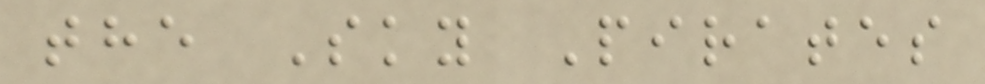the Sky Pirates
